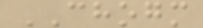CHOGM
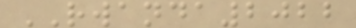RWANDA2022
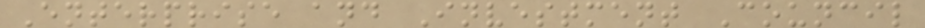Enterprise and Investment Council
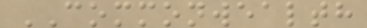COMMONWEALTH
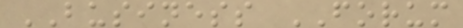BUSINESS FORUM
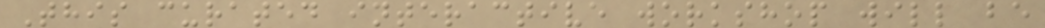This curated interactive workshop will be
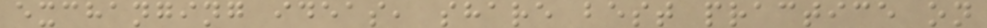exchanging ideas, share best practice on
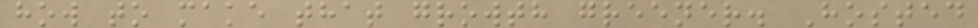how to make that growth greener. Hosted
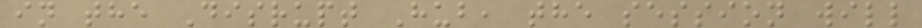in the Disrupt Hub, the session will
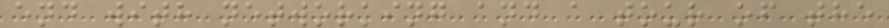end with networking and a tour of the
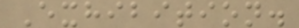Exhibition.
